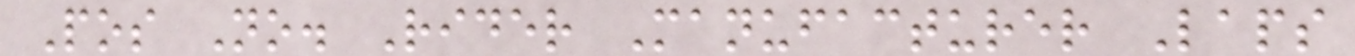Pos No. Rider Manufacturer Laps
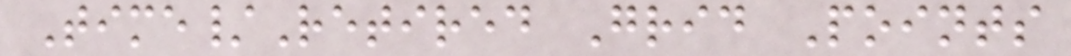Time/Retired Grid Points
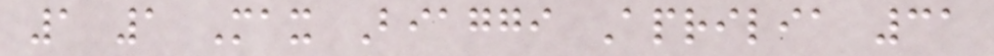1 1 Max Biaggi Aprilia 31
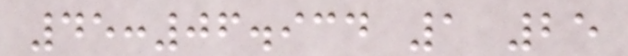45:06.934 1 25
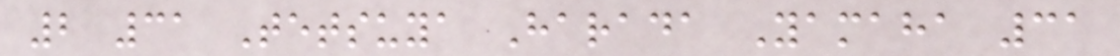2 31 Tetsuya Harada Yamaha 31
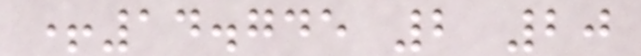+14.745 2 20
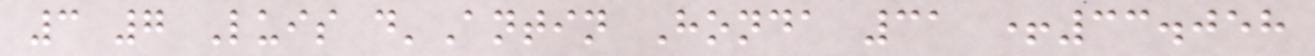3 7 Luis d'Antin Honda 31 +33.058
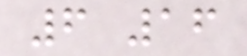6 16
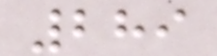289
